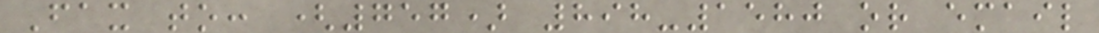Fax to: (757) 898-1580 or email
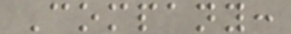Company:
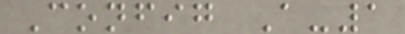Config A-1
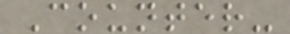Counter-
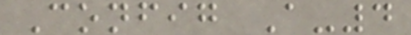Config A-4
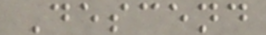Descend
